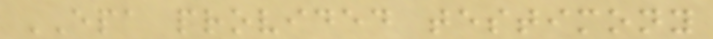EPA provided testimony
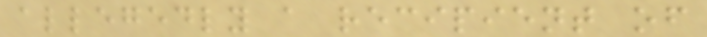allegedly a recipient of
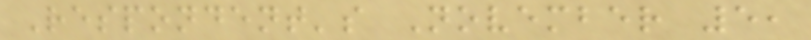Respondent's November 5,
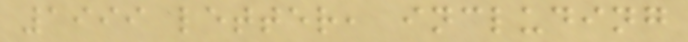1999 letter, including
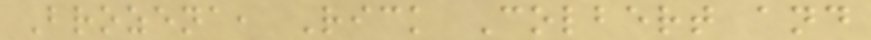Brozena, Rick Colbert and
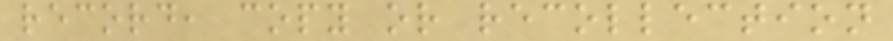record, copy or recollection
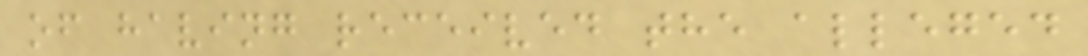of having received the alleged
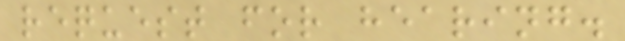request for hearing.
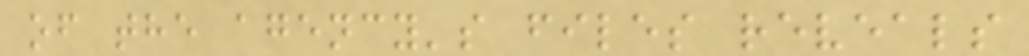of the agency's files reveals
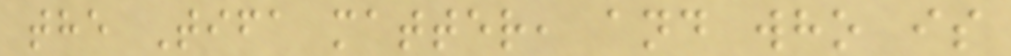the Tifa matter, and who is
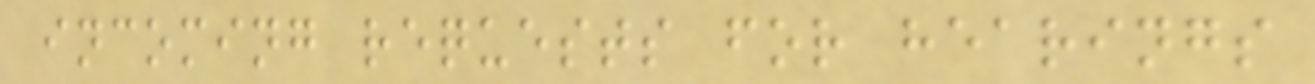incoming requests for hearings
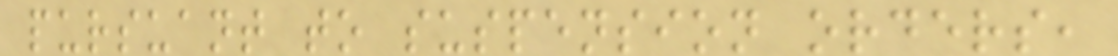pursuant to suspension orders,
